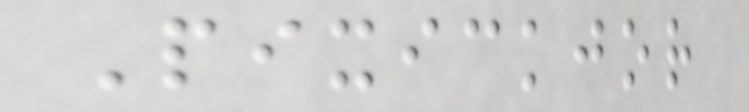Pixickjor
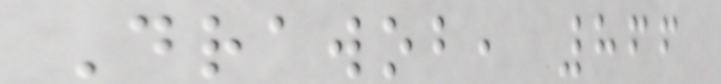Drawob, 866
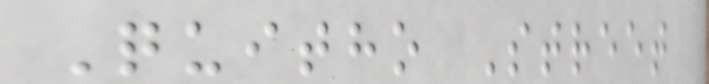Quitho Street
